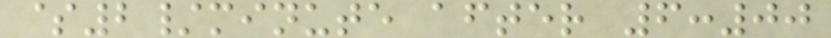$2/minute after 6:00
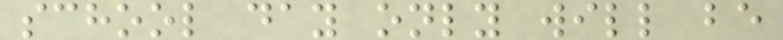school day only will be
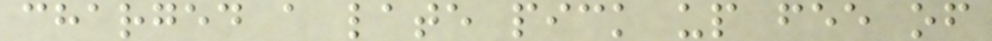charged a late pick up fee of
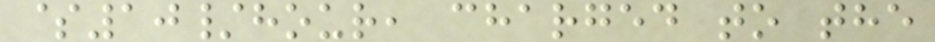$10/hour, charged to the
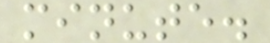minute.
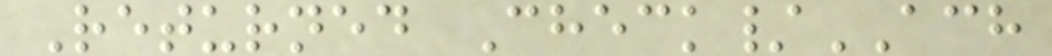Returned Check/ACH
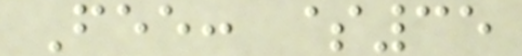Fee: $35
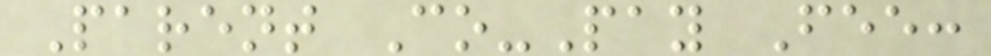Parent Co-Pay Fee:
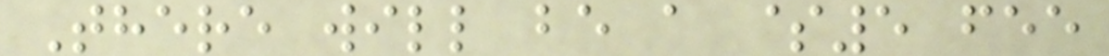There will be a $5 fee
